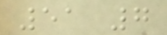51 7
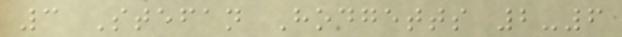3 Stefan Hodgetts 2-6
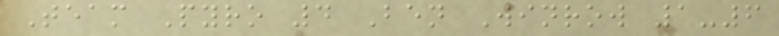Team Pyro 4 Ben Winrow 1-6
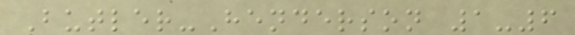Butler-Henderson 1-6
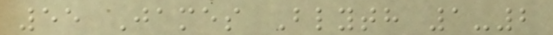55 James Blyth 1-2
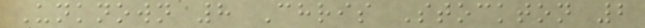Unknown 8 Chris Stockton 2
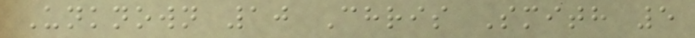Unknown 10 Chris Smith 5
